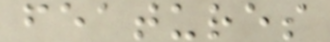features
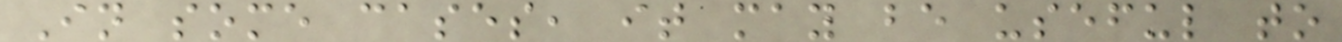In some cases, it may be useful to
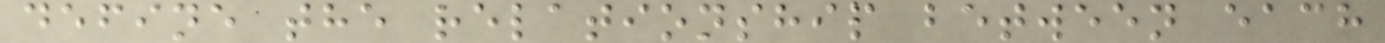define the relationship between each
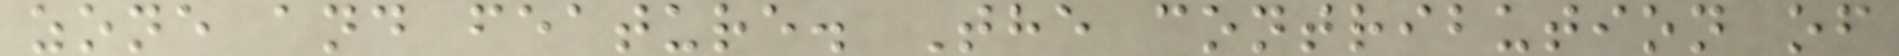zone and feature. The contribution of
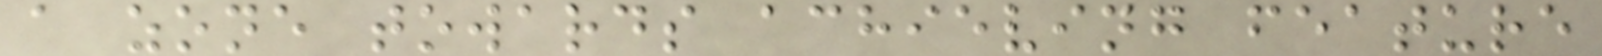a zone towards achieving feature
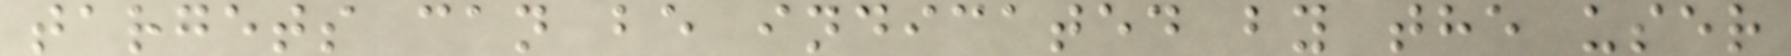targets can be indicated by the user
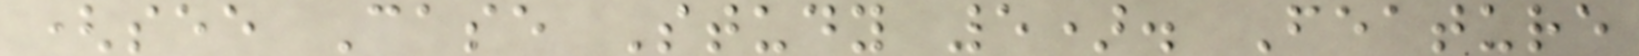(see Case Study 5). Feature
